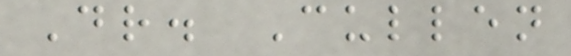Dr. Cullen
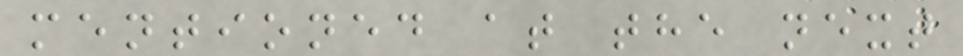mentioned at the next
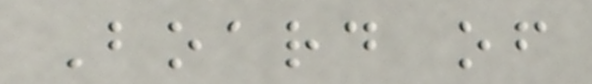Board of
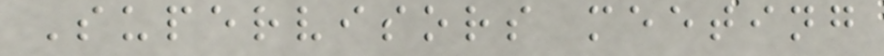Supervisors meeting
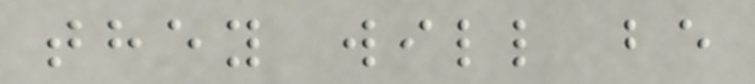they will be
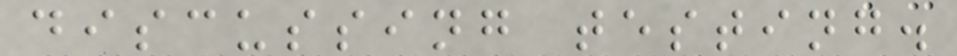discussing testing.
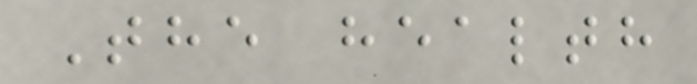The health
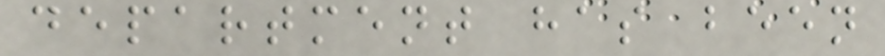department has been
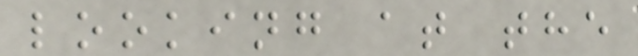looking at the
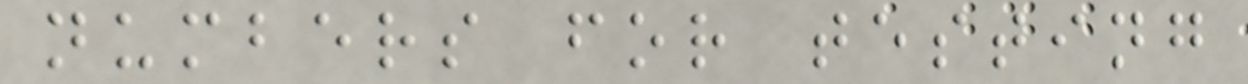numbers for testing
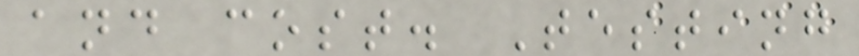and cost. Testing
